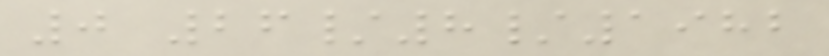0 26/8/1982
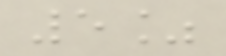5%
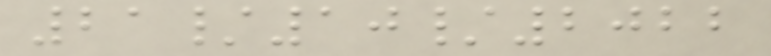21/10/2022
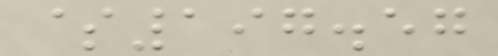$197.57
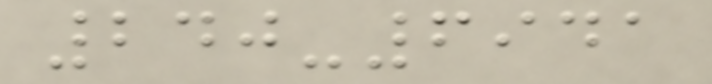240-6941
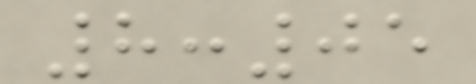8:05
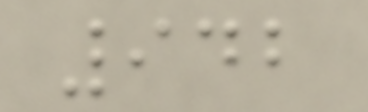942
